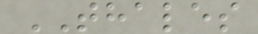THALES
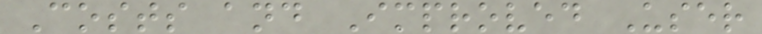Costs and Improved User
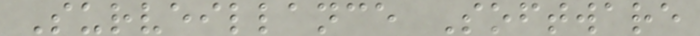Surveillance Software
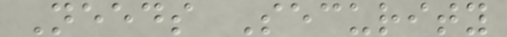Needs Security
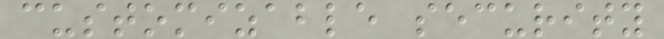customizable security
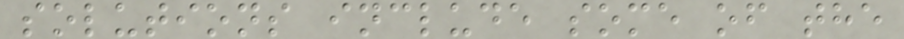solutions include some of the
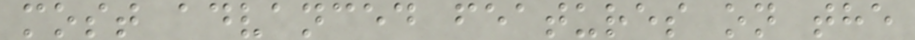most advanced features on the
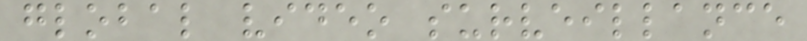global video surveillance
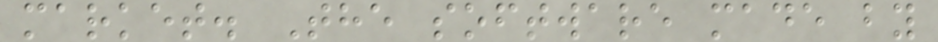market. The software made by
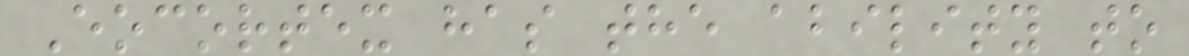Eocortex has the ability to
